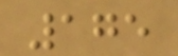175
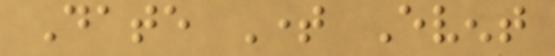Date Time Event
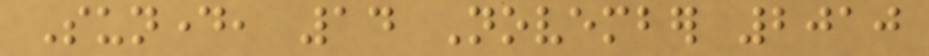Sunday, 14 November 2010
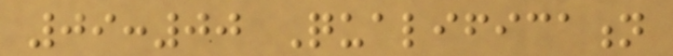09:00 Qualification
